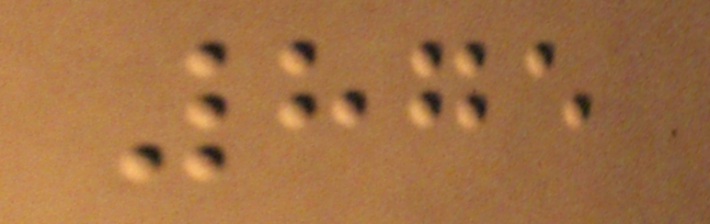875
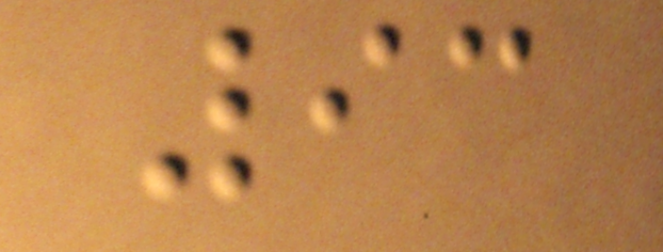93
